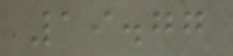19.77
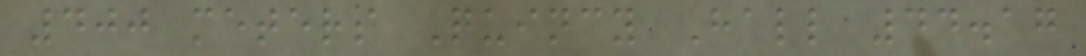400 meters Quincy Hall 44.17
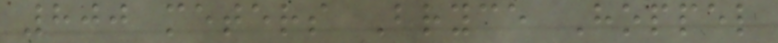800 meters Bryce Hoppel
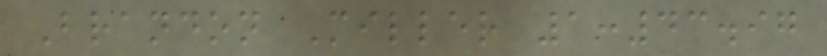Brandon Miller 1:43.97
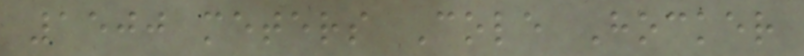1500 meters Cole Hocker
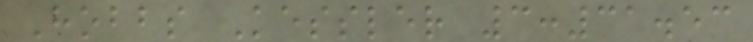Hobbs Kessler 3:31.53
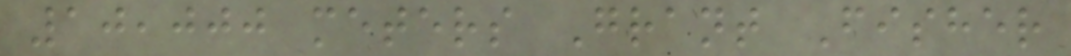10,000 meters Grant Fisher
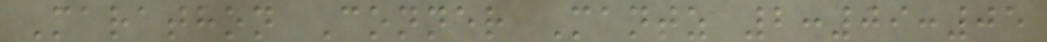Marathon Conner Mantz 2:09:05
